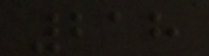218
